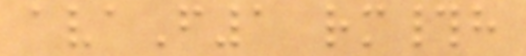avaF1 rm#h
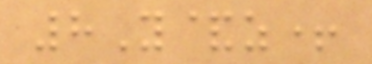8Y&z+
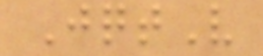JqtV
